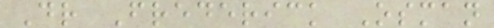Dr Frederick Osman
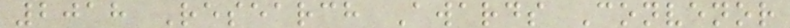2018 Research Awards Convenor
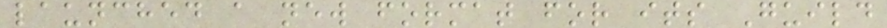launched a new format for its Guild
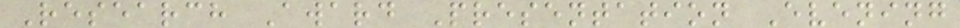Research Award Presentation Evening
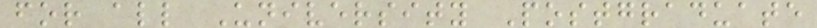for all University Postgraduate
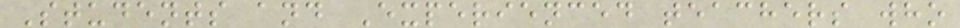Students and Experienced teachers who
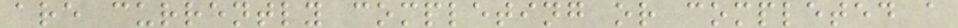are currently completing or completed a
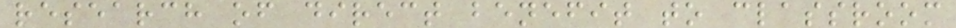research of direct benefit to classroom
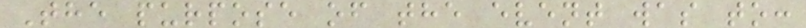The purpose of the event was to:
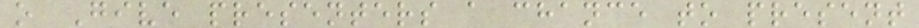o Give presenters a chance to present
